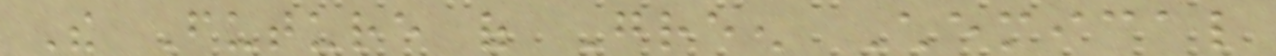The Future of Green Chemical
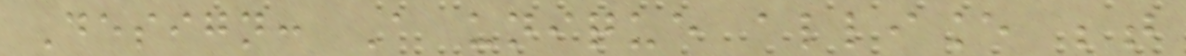Design: A unique alliance between
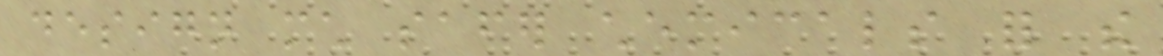design much safer chemicals for the
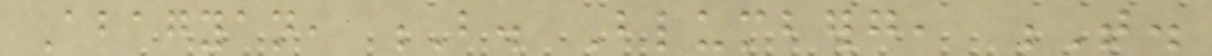Abagyan, B. Blumberg, T.
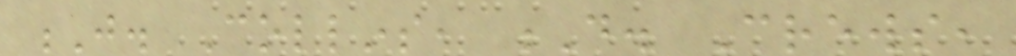J. Collins, D. Crews,
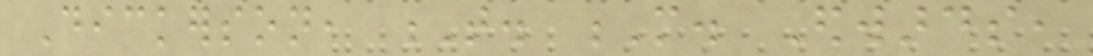Dickerson, T. M. Edwards,
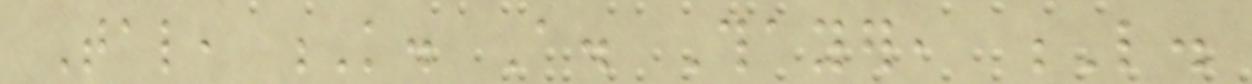Tal, K. A. Thayer, L.
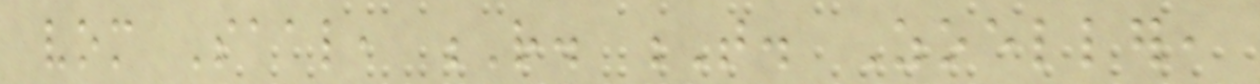vom Saal, R. T. Zoeller,
